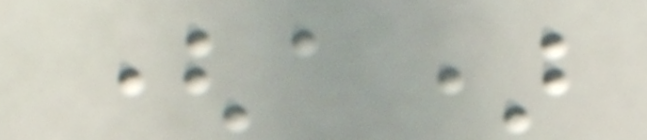(a)
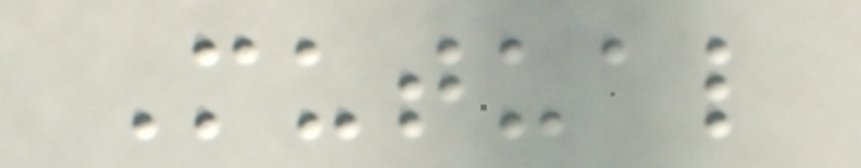Mutual
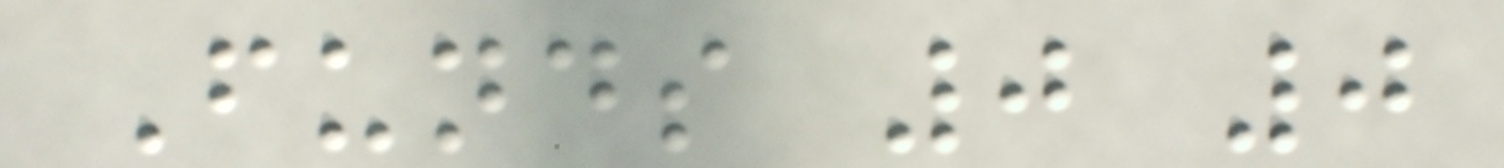Funds 0 0
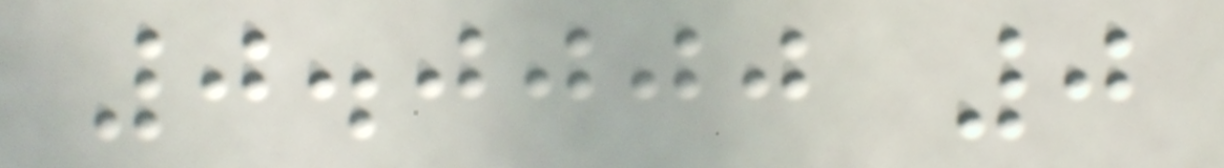0.0000 0
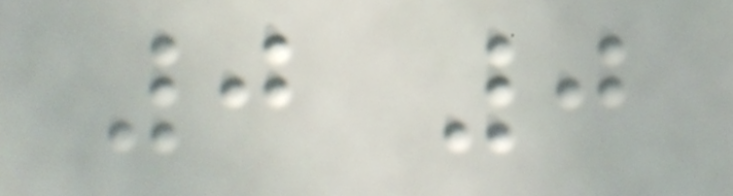0 0
